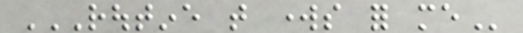ROUTINE THAT WORKS FOR ME
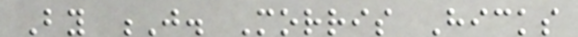By J. Morris Hicks
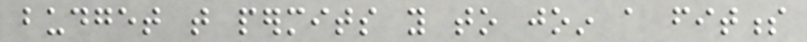budget that permits you to join a fitness
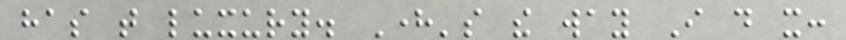has that luxury. Here's the way I do it:
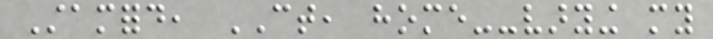Stamford, CT, home--varying my
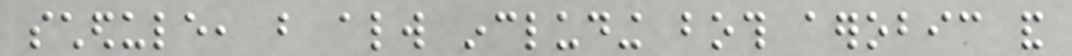schedule, but always including both aerobic and
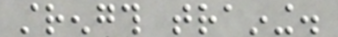strength training.
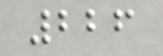226
